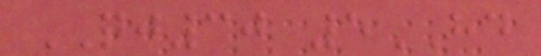QJ30 5HD
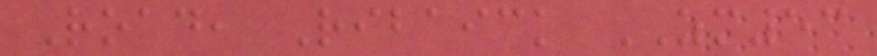Road, Ribaick ZM53
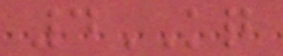4KQ
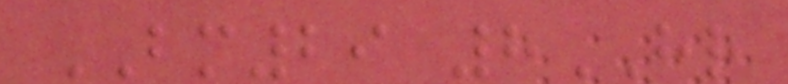BM29 8HR
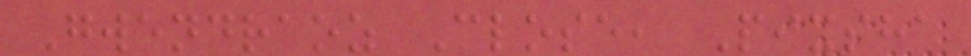Gwendraoz Close, Pixsha
